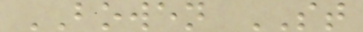BOWEN ST
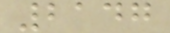2147
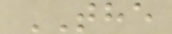THE
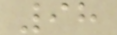98
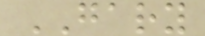GARY
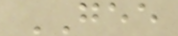GEE
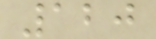120
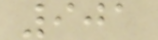901
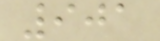901
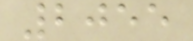2055
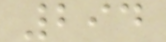294
